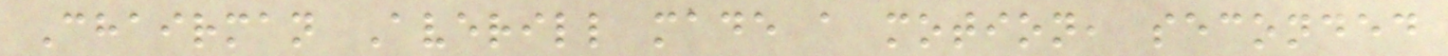Chairman Averill made a motion, seconded
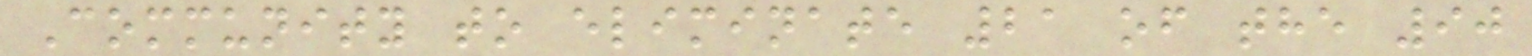Community to eliminate 21 of the 90
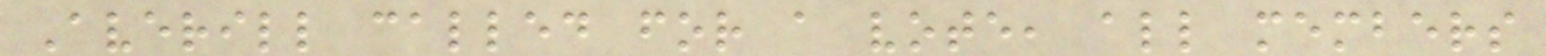Averill called for a vote, all members
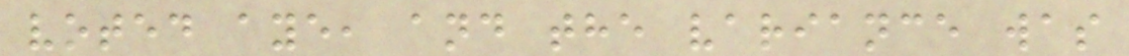voted aye, and the variance was
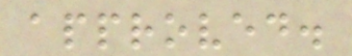approved.
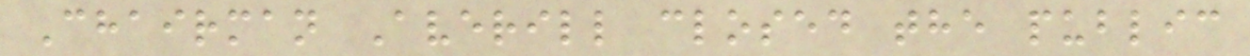Chairman Averill closed the public
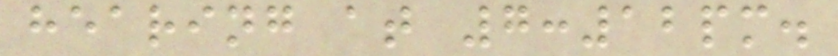hearing at 7:12pm.
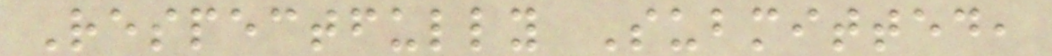Respectfully Submitted,
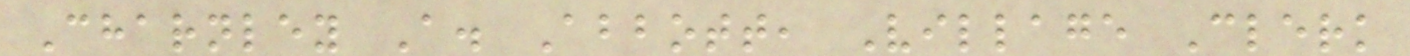Charnley A. Abbott, Village Clerk
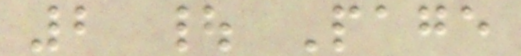2 | Page
